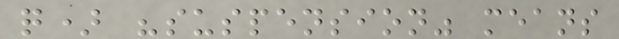q) "suspension" means
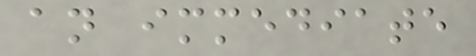an immediate
